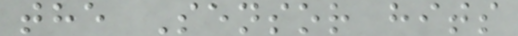the Sensor hits
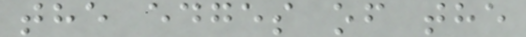the edges of the
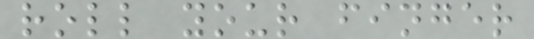roll your finger
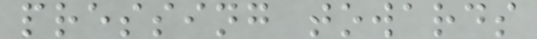pressing towards
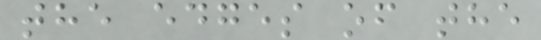the edges of the
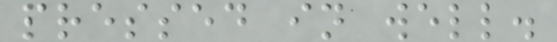pressed in well.
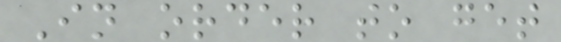In order to get
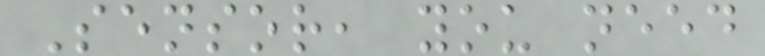Sensor, you need
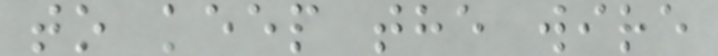to keep the wire
